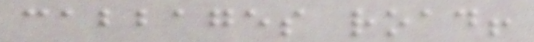cabbages road!
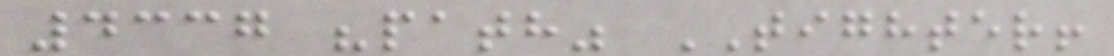4337 "path" TIGHTER!
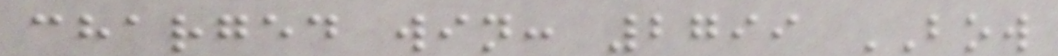charged win: 2799 BOW
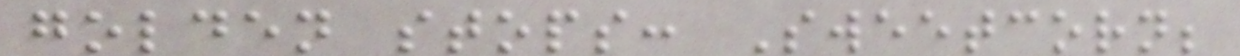golden stops: Sweetcorn;
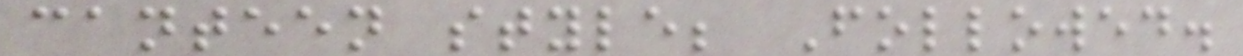canteen style; Followed.
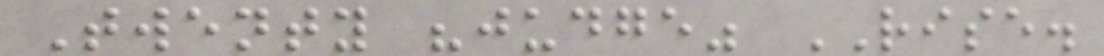Twenty "judge" RISE.
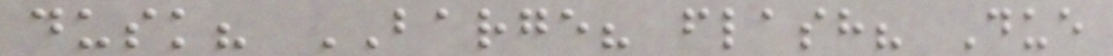dusk? BARGE? flash? Due
